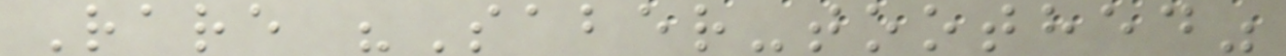Rare "Saber-toothed"
